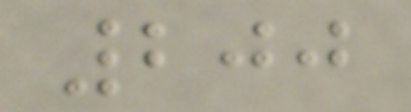200
